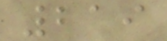219
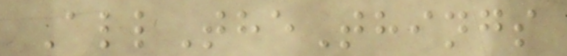AllTheThings
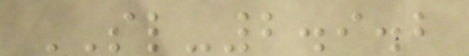SL-2.9.2
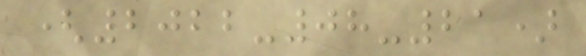(2022-08-21)
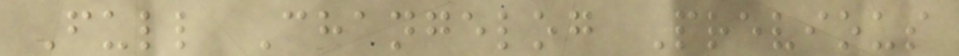Full Changelog Previous
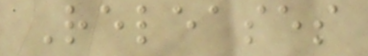Releases
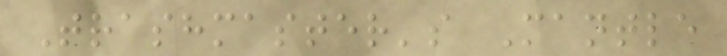Trashmaster's Mantle
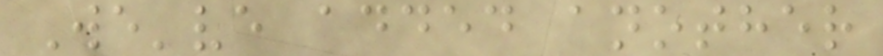We've added another
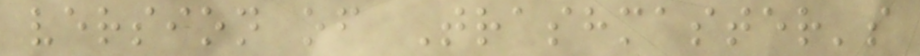version of Trashmaster's
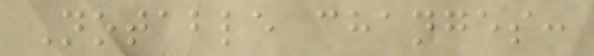Notable changes:
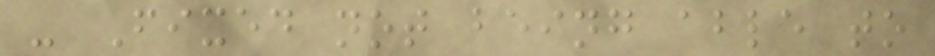- Fixed not being able to
